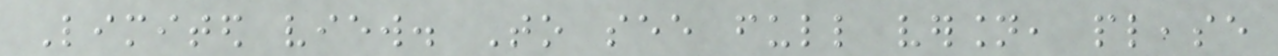Limited view. To see full version, please
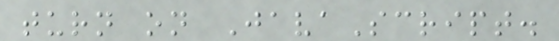turn on JavaScript.
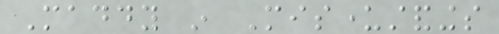Maddy in Misunderstandings
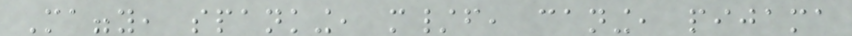Maggy, spanking, m/f, caning, pijama
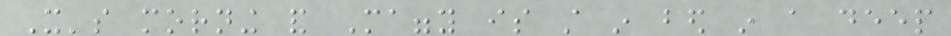It's morning and Maggy is still in bed in a deep
